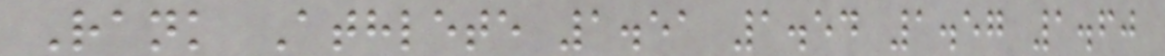Rank Athlete 1.51 1.54 1.57 1.60
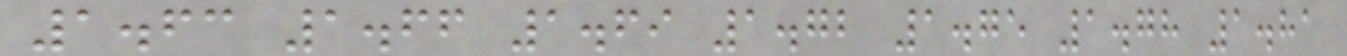1.63 1.66 1.69 1.72 1.75 1.78 1.81
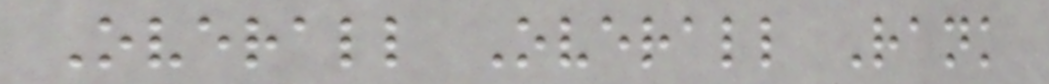Overall Overall Rank
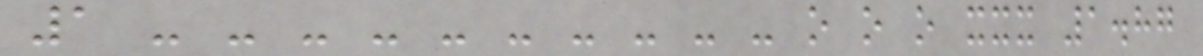1 - - - - - - - - - - o o o xxx 1.87
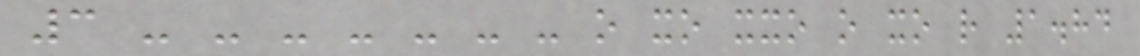3 - - - - - - - o xo xxo o xo r 1.84
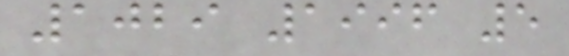1029 1996 5
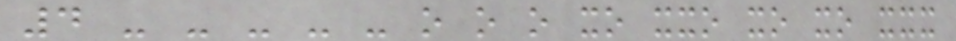4 - - - - - o o o xo xxo xo xo xxx
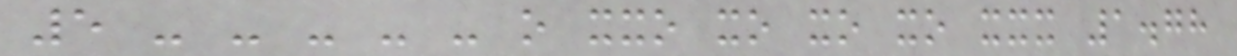5 - - - - - o xxo xo xo xo xxx 1.78
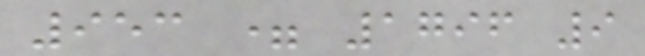953 = 1796 9
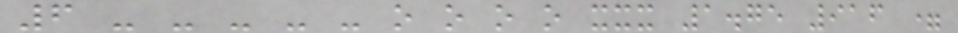6 - - - - - o o o o xxx 1.75 916 =
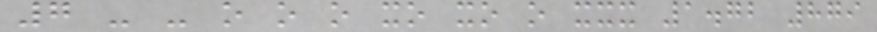7 - - o o o xo xo o xxx 1.72 879
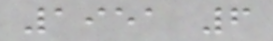1951 6
